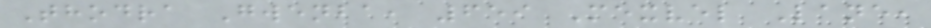Thodra Gwenba, 659 Mexvel Lane,
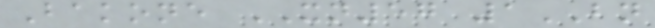Bakone XN57 1BN
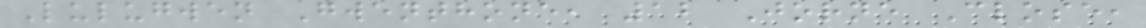Lulugwen Gwenthone, 12 Jorne Close,
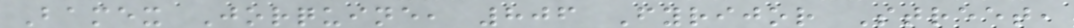Bamex Jorquine, 806 Fyrijor Street,
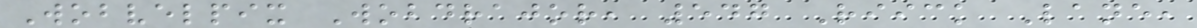Wobvelpix Wobdrajor, 547 Riick Lane,
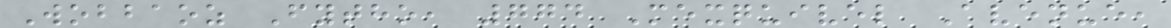Wobbaoz Fytho, 774 Mexquivel Avenue,
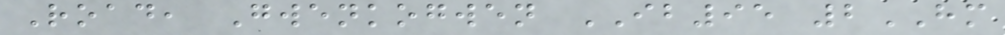Road, Gwenkogwen IB95 2HM
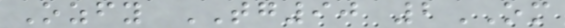Ozfy TG90 2OM
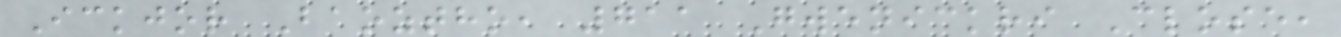Ickjor Baoztho, 711 Gwenickri Close,
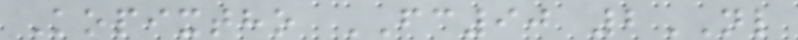Kopixtho FC90 2NL
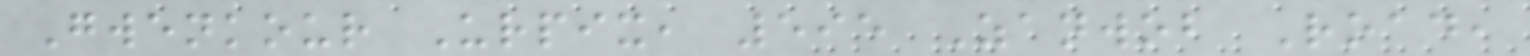Gwenkour Urpix, 595 Zanwob Road,
